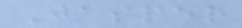Jasper
